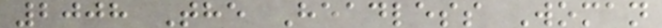2008 The Headless Woman
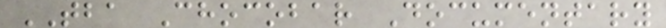TBA Chocobar Documentary
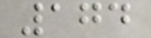174
